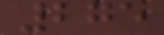275
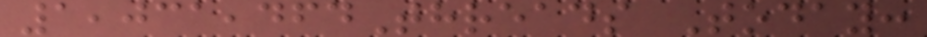1,031,464Threads Today:
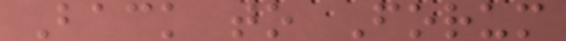Back to Forum
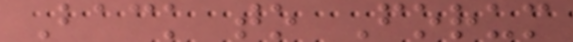Back to Forum
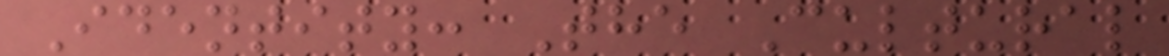Identity: The Cultural
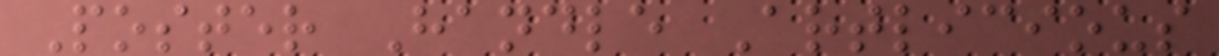Poster Handle Artlicious
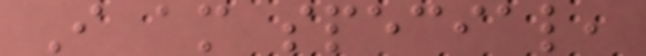I am special,
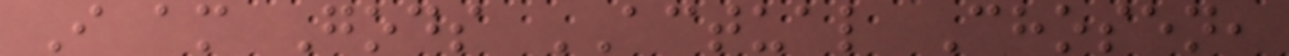I am Gods ACTUAL Chosen,
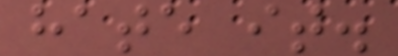hate it.
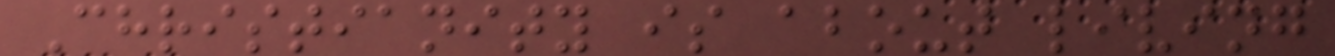Christianity is about living
